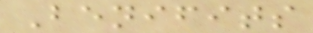Benifits
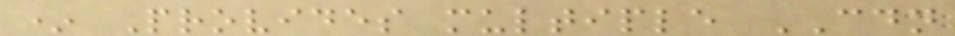* Provides multiple CDN
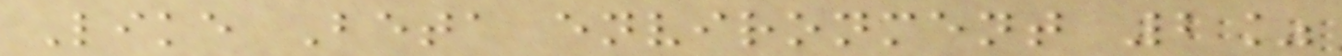Like Beta environment 2%
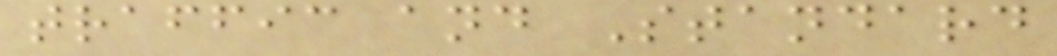traffic and Standard
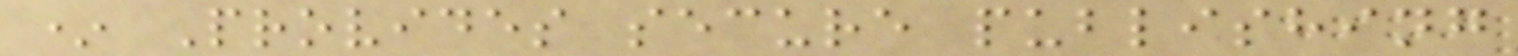* Provides secure publishing
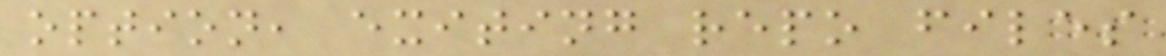option, exiting repo files
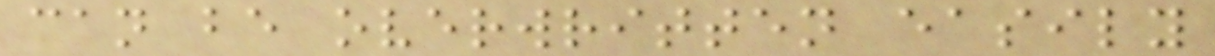can be overwritten easily
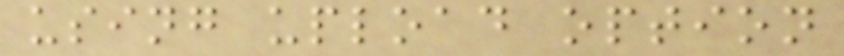using upload option
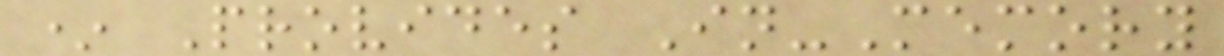* Provides In-Memory
